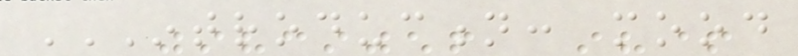INTRODUCTION: MOOD
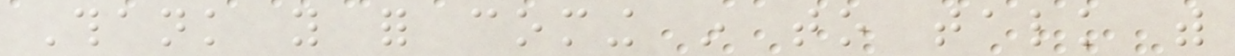Thank you for coming in to talk with
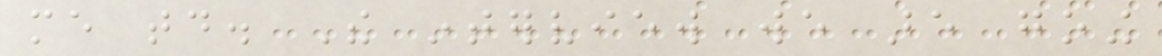me today. The interview we are going
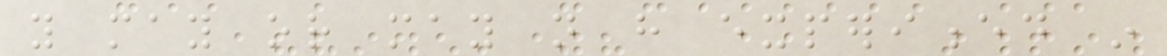you may or may not have experienced in
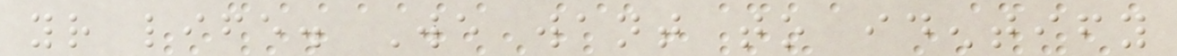your life. We want to identify
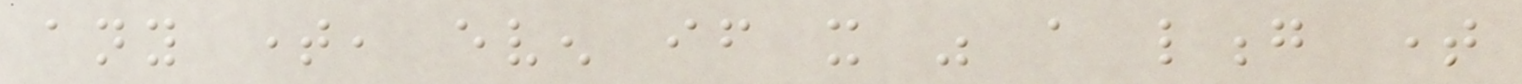any time, even if it was a long time
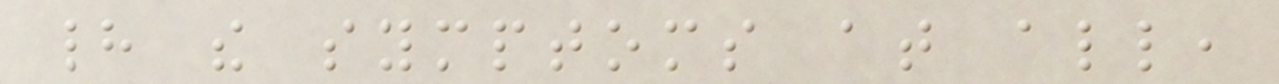had the symptoms at all,
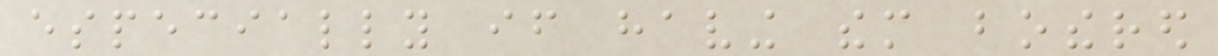especially if having them bothered
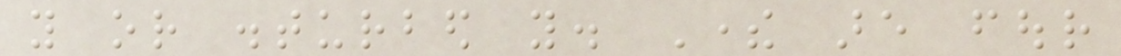you or disturbed you. There are four
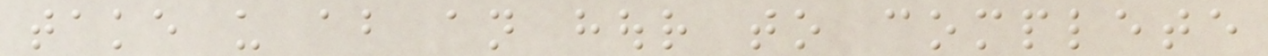take us about an hour to complete
